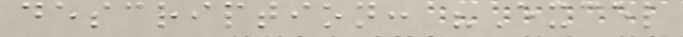description: "Excel
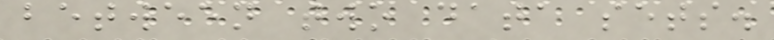between two data sets.
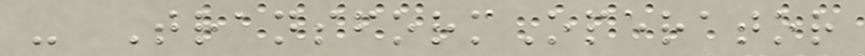- TransformOperator
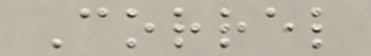Correl
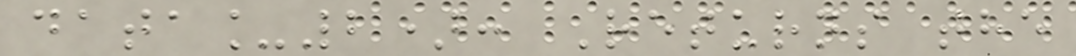data_2): Returns the
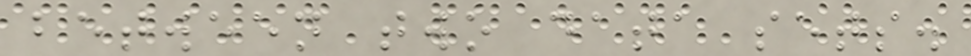between two data sets.
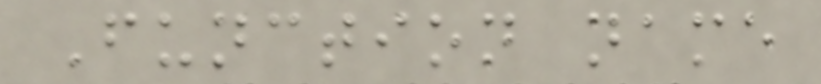Function name
